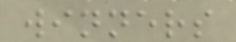winners
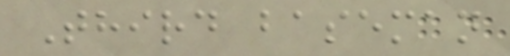Third baseman
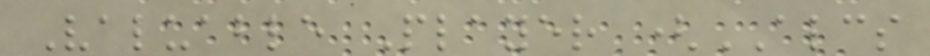Valuable Player (ALCS
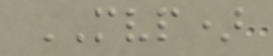MVP)
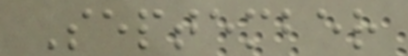September
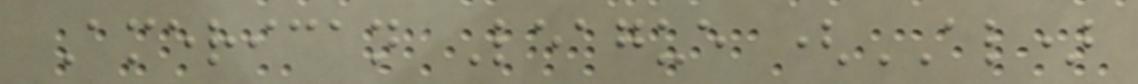American League (AL)
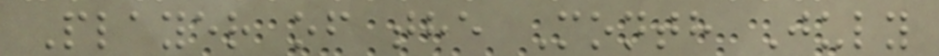Player of the Month July
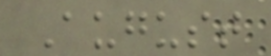August
